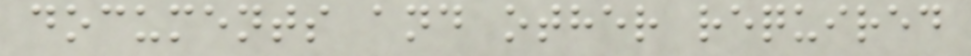documents and other required
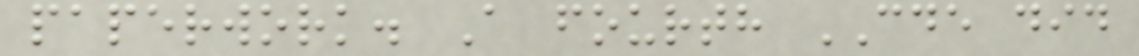paperwork. A fourth CDE did
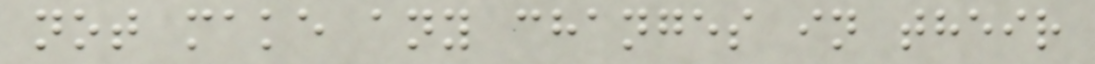not make any changes in their
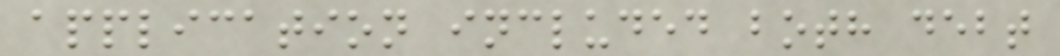application included both debt
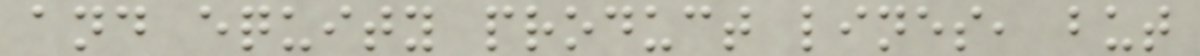and equity product lines, but
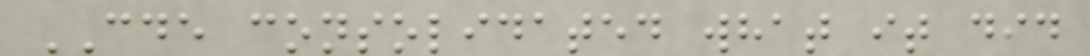CDE consolidated what it did
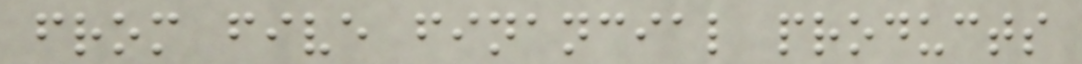from five financial products
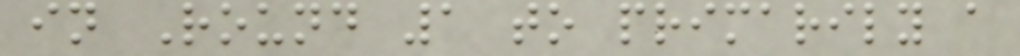in Round 1 to primarily a
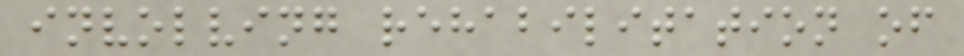involving rehabilitation of
